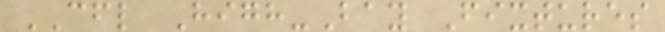CFL High-Bay Fixtures
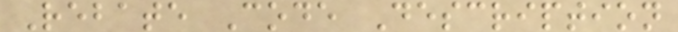Rebate Code Description
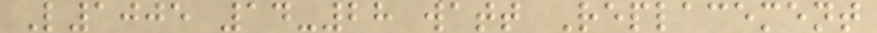L1005 14-28 watt Replacement
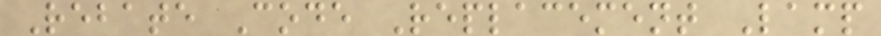Rebate Code Replacement Lamp
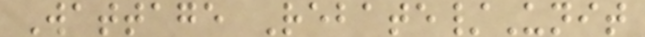Wattage Rebate/Unit
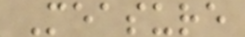Measure
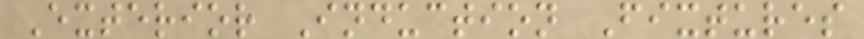Exterior Induction Fixtures
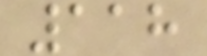118
